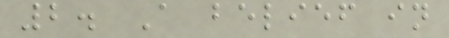2. A belief in
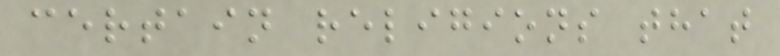certain religions that
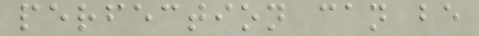perfection can be
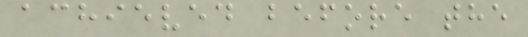achieved before the
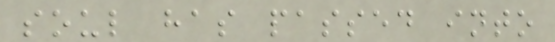soul has passed into
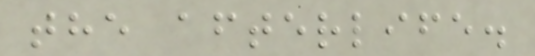the afterlife.
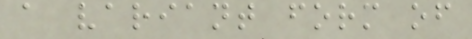a variant form of
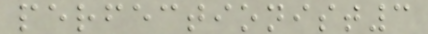perfectionist3
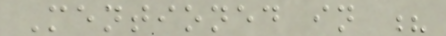Mentioned in ?
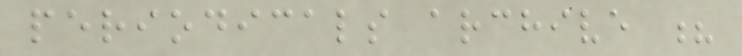periodicals archive ?
